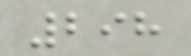298
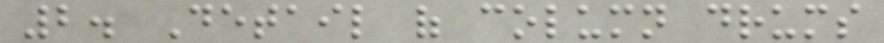2. Detail of column drums
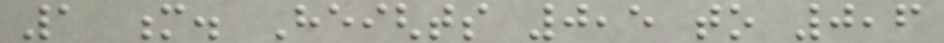1 m. Heights 0,5 to 0,6
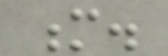m.
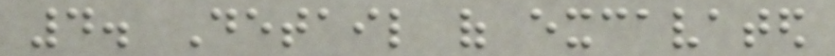4. Detail of excavated
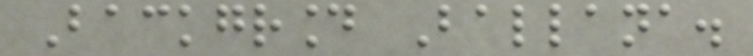Background Ballana.
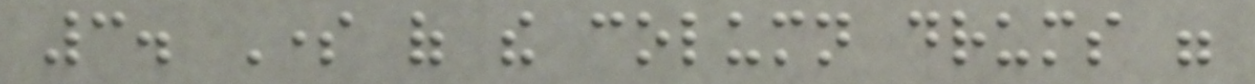3. Some of the column drums were
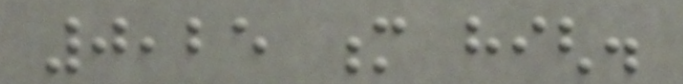0,25 m high.
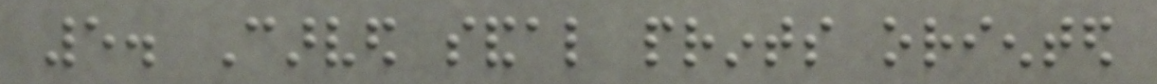5. Carved sandal prints oriented
